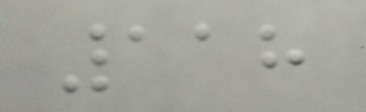118
